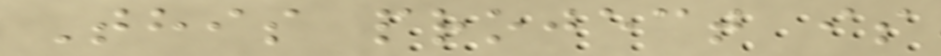This project is
